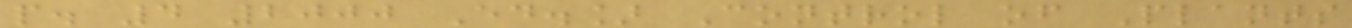p. 4 2000 Ed.] Control of Plants
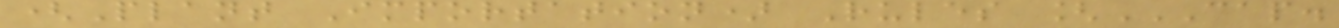(Plant Importation) Rules [CAP.
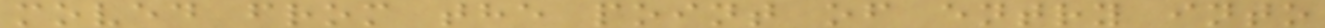moved from the point of entry into
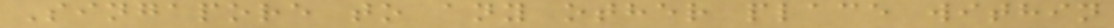Singapore to any other place within
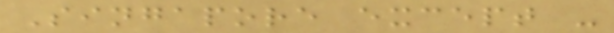Singapore except -
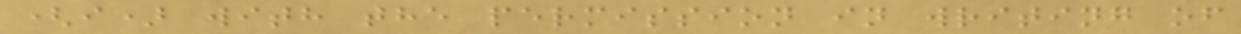(i) with the permission in writing of
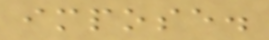impose.
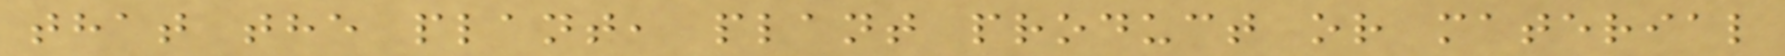that the plant, plant product or material
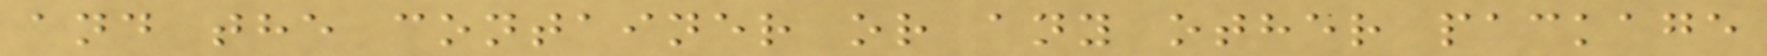and the container or any other package
